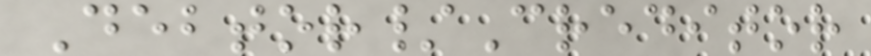Debtor/Creditor
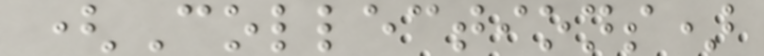(Collections)
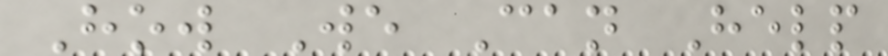How We Can Help
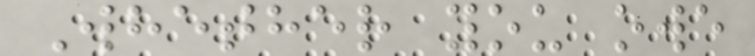Whether you owe
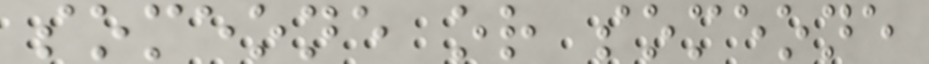someone or someone
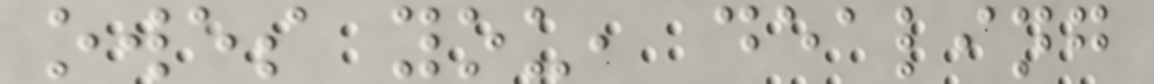owes you, dealing
